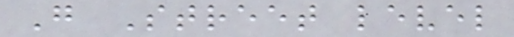G Street level
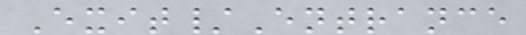Exit/Entrance
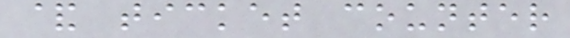& ticket counter
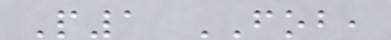P1 FOB,
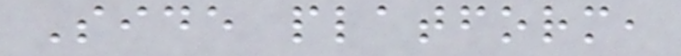Side platform,
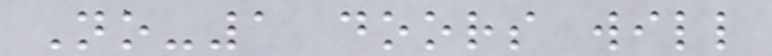No-1 doors will
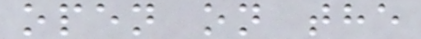open on the
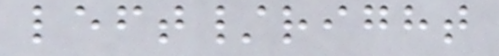left/right
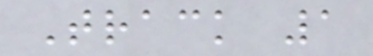Track 1
